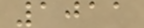1011
